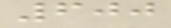600
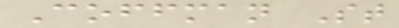Coffman St
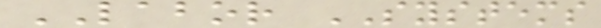LABOR SYSTEMS
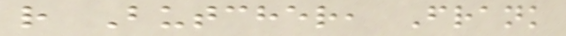r Butcher, Frank
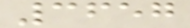3657
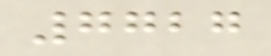7727
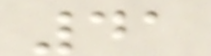41
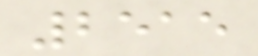2515
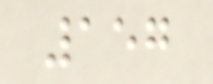157
